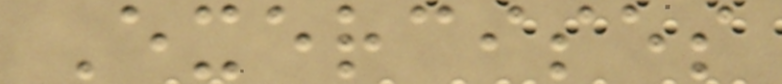Exercises
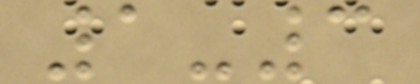1-3
